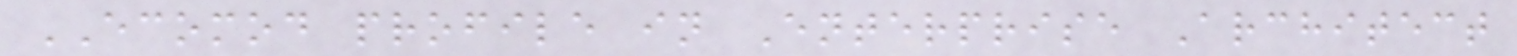ECOMOD profile in Enterprise Architect
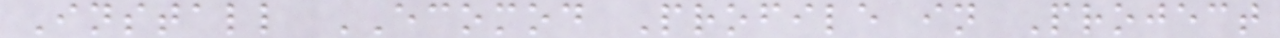Install ECOMOD Profile in Project
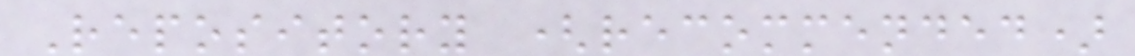Repository (recommended)
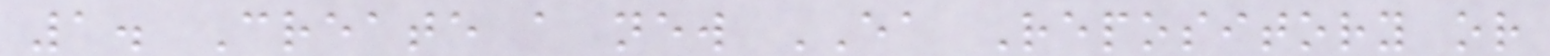1. Create a new EA Repository or
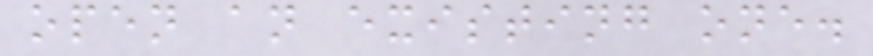open an existing one.
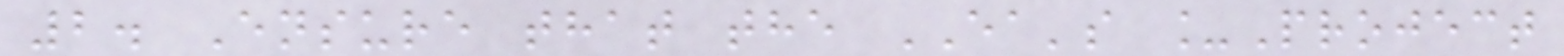2. Ensure that the EA's _Project
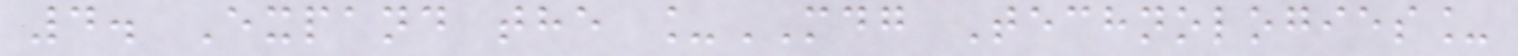4. Expand the _MDG Technologies_
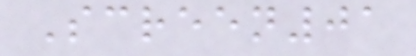Screen01
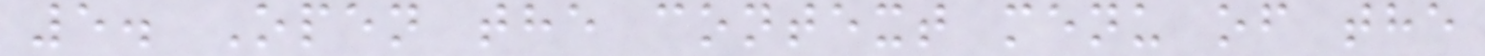5. Open the context menu of the
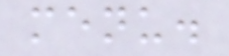menu.
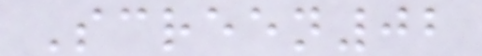Screen02
